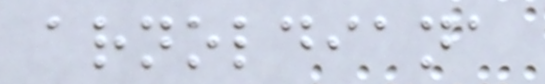arnoldiana
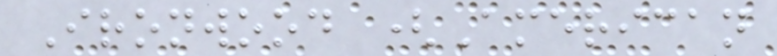Ironwood (American
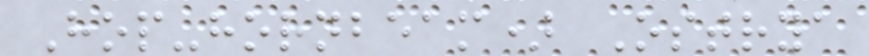Hop-hornbeam) Ostrya
